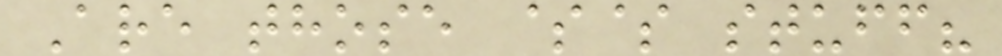Are those $$ stuff?
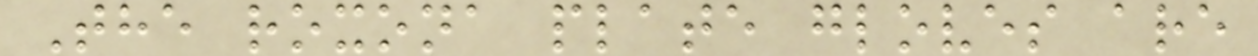The roxona plate gloves are
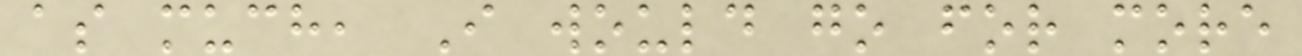as much, I would go for more
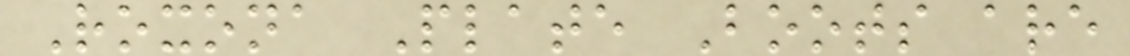Roxona Plate Boots are
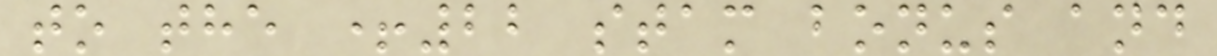to the +22 stam bonus and
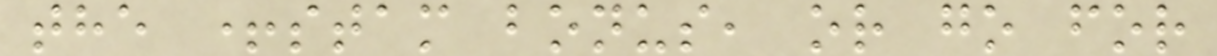the +stam bonus, or go for
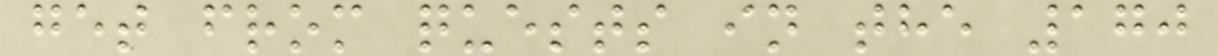get from quests in the 170
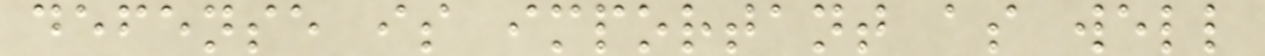defense is important as well
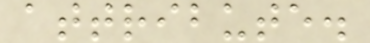attribute.
